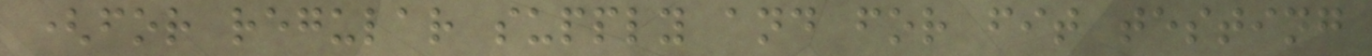(for regular supply and for fit testing
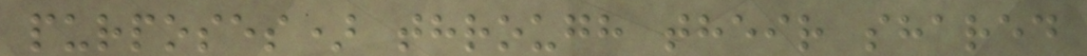purposes) through their shared
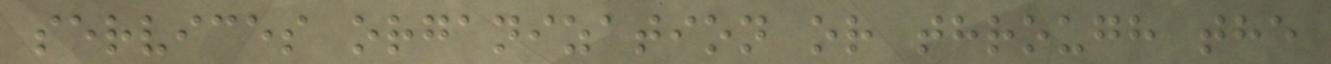services organization or through the
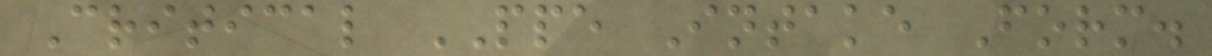Critical PPE Intake Form.
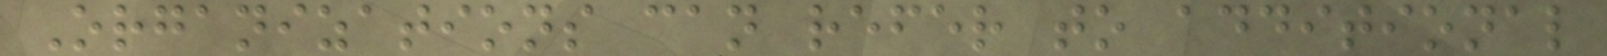Organizations can refer to additional
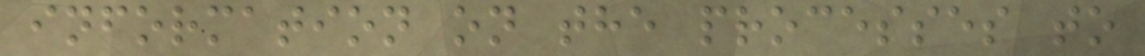information on the processes to
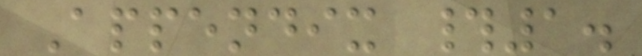Appendix #1.
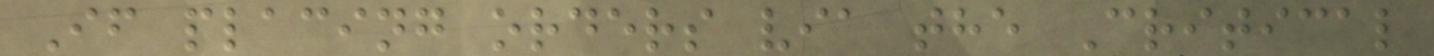If placing orders via the Critical
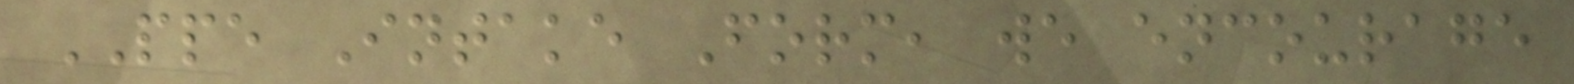PPE Intake Form, we encourage
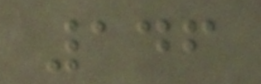146
